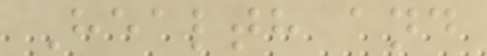Health and
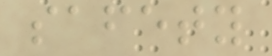safety
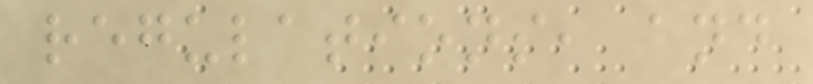regulations, and
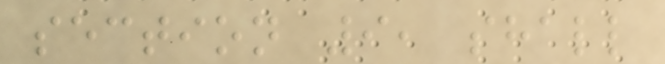section 9, shall
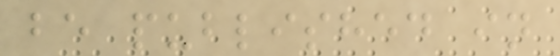be published in
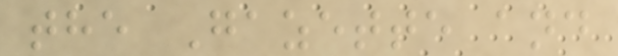the Gazette and
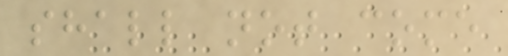shall not come
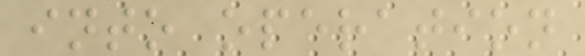into operation
